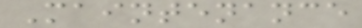Maintenance
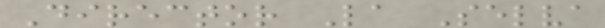Director La Selva
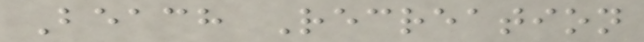Beach Recreation
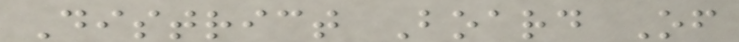District Board Of
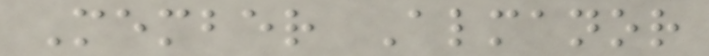Member Almanor
